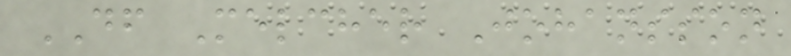DF Melcher Johansson
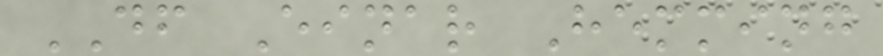DF Einar Hemming
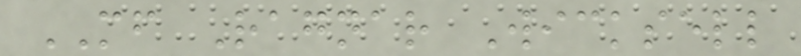MF Ragnar Wicksell
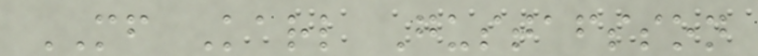MF Karl Gustafsson
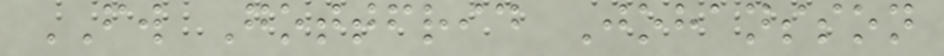FW Gottfrid Johansson
